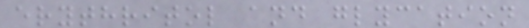erythritol and glycation
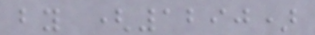by (1290)
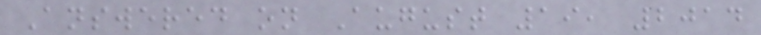Answered on August 19, 2014
